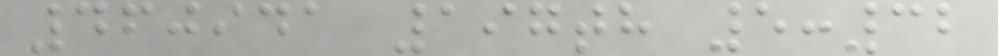460941 197th 5:32
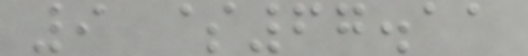9 $67.11
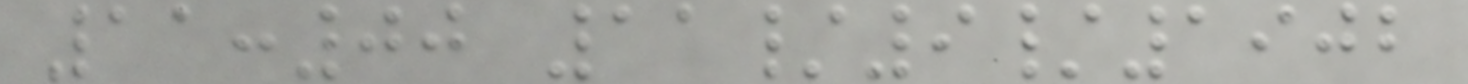11:00 11/9/1902
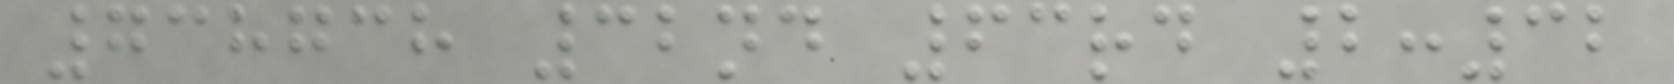738738 32nd 63rd 2:32
